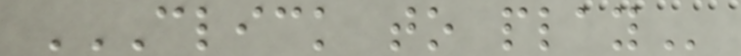CLICK TO PLAY
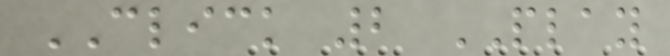CLICK 2 PLAY
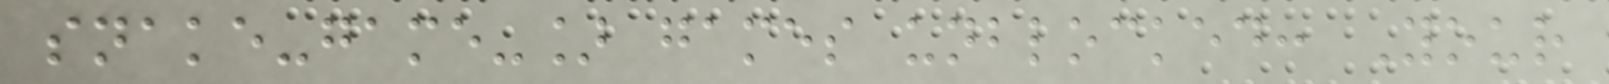snake-game-] games unblocked: Your
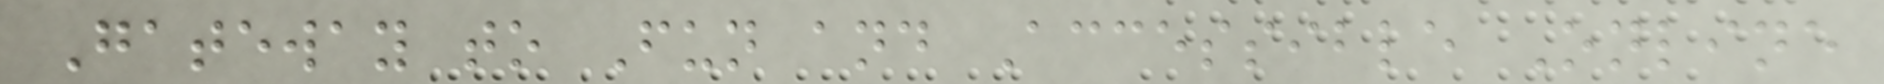Gateway to Fun and Accessible Online
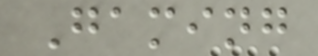Gaming
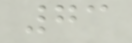73
